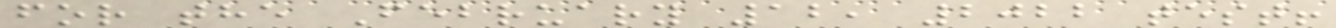for the February 12, 2022 test!
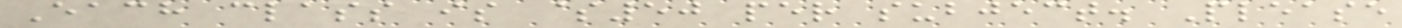Each class is $50 per subject. Please
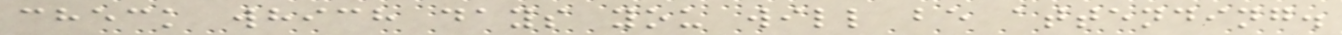check which days you will be attending.
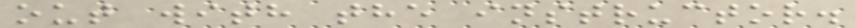out with the instructor.
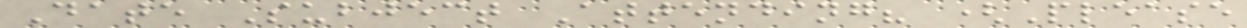Date Subject Attending? (Please
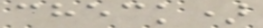check)
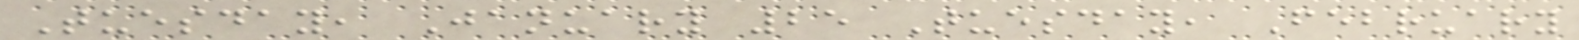Tuesday, January 25 Tuesday, February
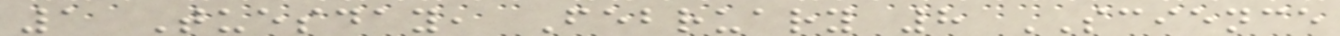1 Tuesday, February 8 SCIENCE
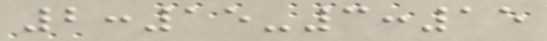2:15-3:15
